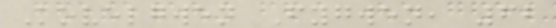Kovelgwen Fygwen, 62
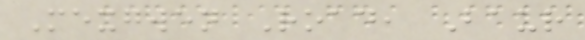Mexgwen Road, Baur
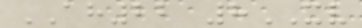AH22 8XV
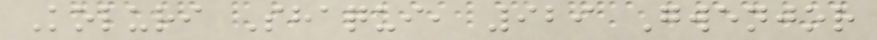Koluri Shaqui, 929 Gwenjor
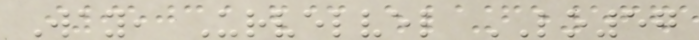Way, Urvelvel LO57
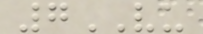7VU
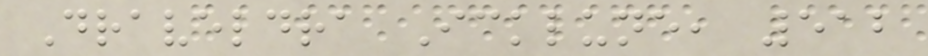Draveldra Icklune, 512
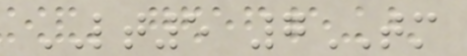LT5 7TM
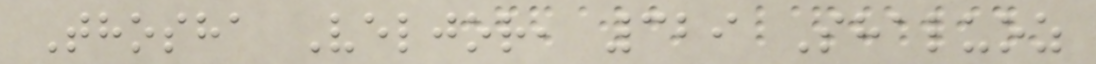Thosha Veljor, 329 Shaluoz
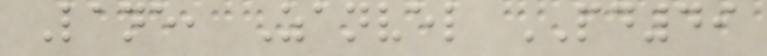Lane, Zanvel PD49
